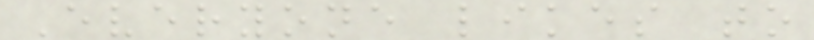Everyone likes to
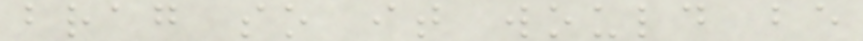brag so it would be
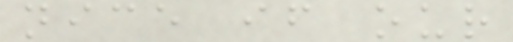nice if our
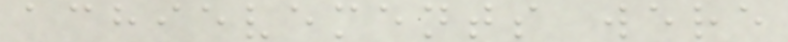achievements were
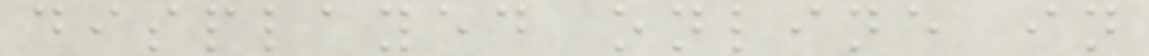displayed online in
